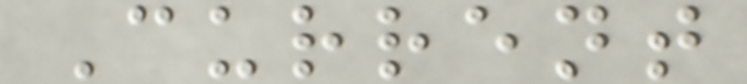Current
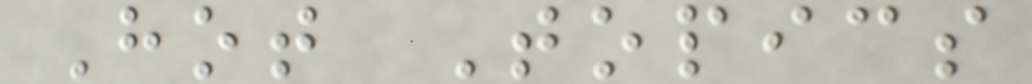Hot Topics
